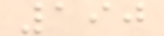190
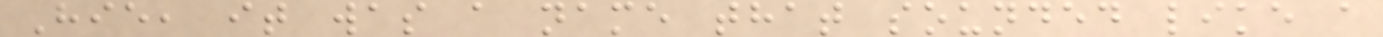Hie, it was a name that sounded like a
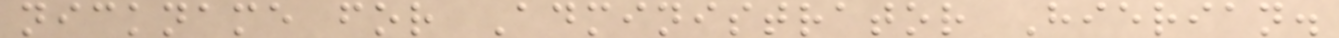nickname for Administrator Hierian.
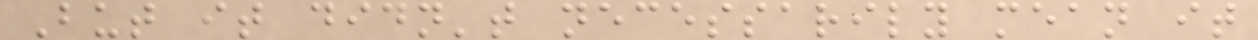But it didn't necessarily mean it
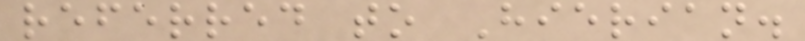referred to Hierian.
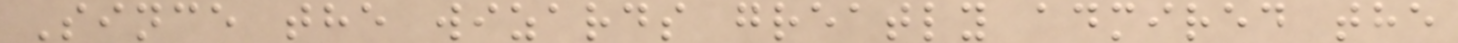Since the wizards greatly admired the
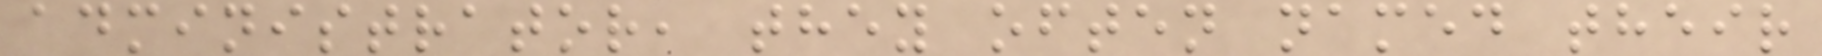administrator, they often named their
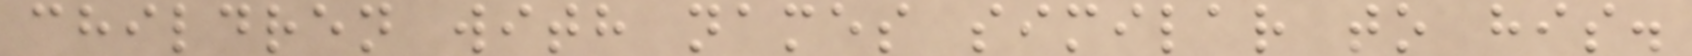children with names similar to his.
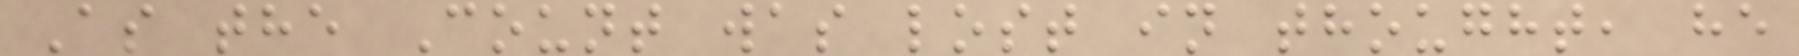As the Count was lost in thought, he
